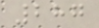287
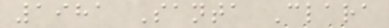1981 Santa Clara
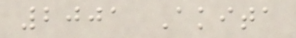2001 Akita
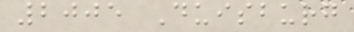2005 Duisburg
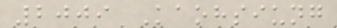2009 Kaohsiung
